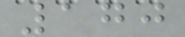170
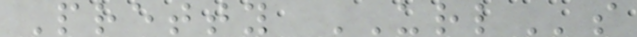Pretty URLs
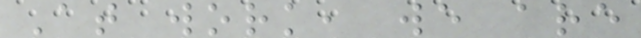At work, we are
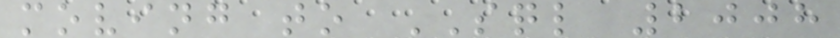moving to SQL 2008
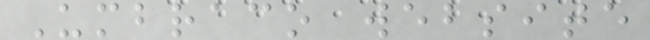Umbraco website
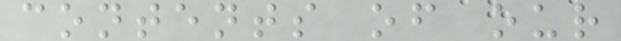contents of our
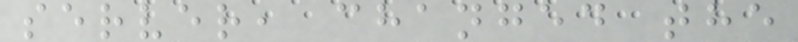server, changed the
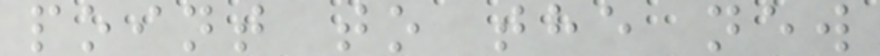point to the new
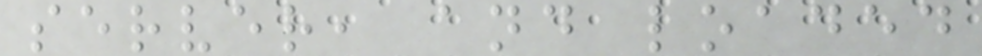server, and loaded
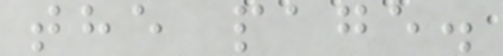the page.
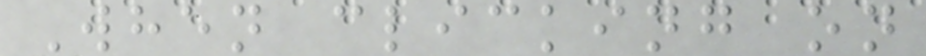When clicking on
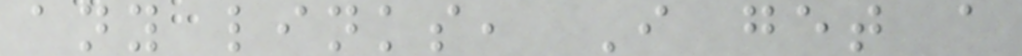any links, I get a
